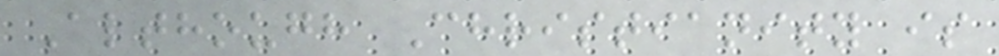Although Christianity is
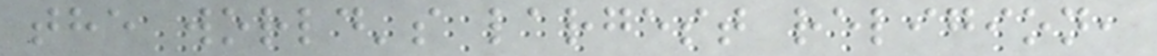the world's largest religion,
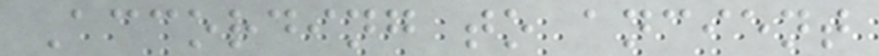According to ancient
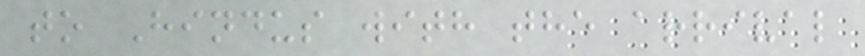to Hindus with the arrival
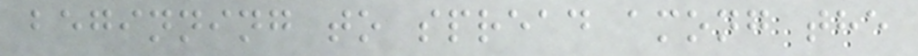beginning to spread among the
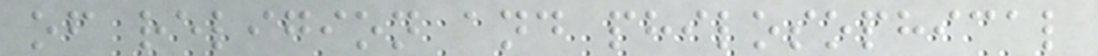of religion and philosophical
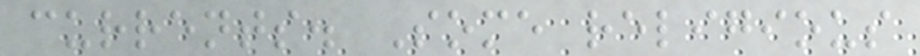currents. Some religious
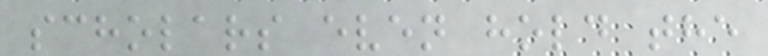scholars even hold the
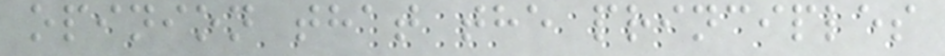opinion that the principles
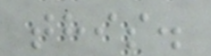this.
